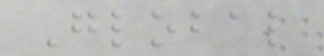Global
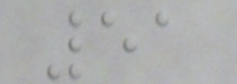51
